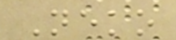Neko
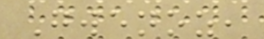Gwenoz,
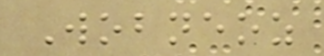Wobneoz
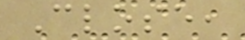Close,
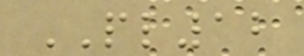PL12
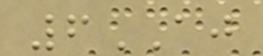6AJ
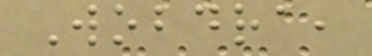Wobdra,
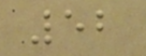52
